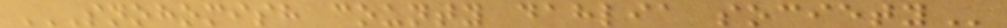SNOHOMISH COUNTY DAHLIA SOCIETY
